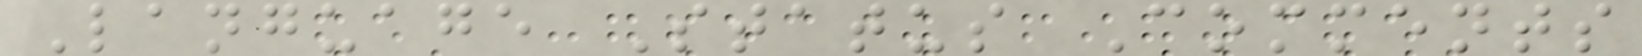Language Status Comments
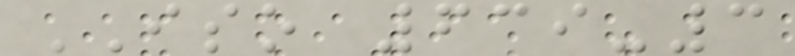ISO 639-3
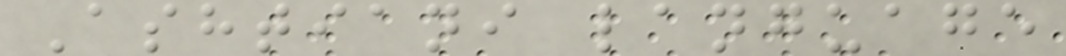Ashtiani language
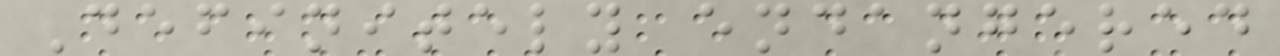Definitely endangered
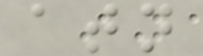atn
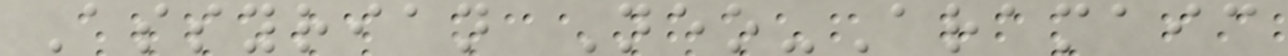Assyrian Neo-Aramaic
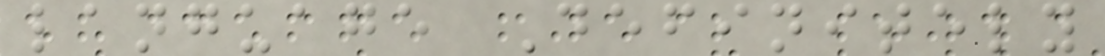language Definitely
